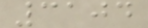3104
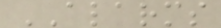ALARMS
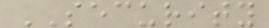SECURITY
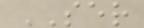SER
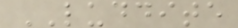LUDDITE
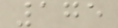175
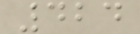424
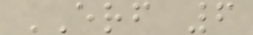ERF 6
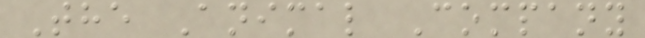The Animal Company
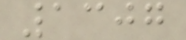1307
